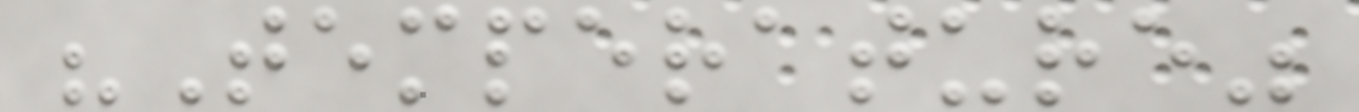"Temperature"
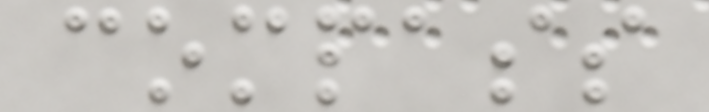compass
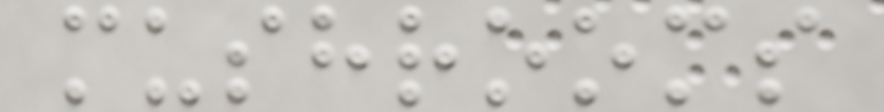mushrooms
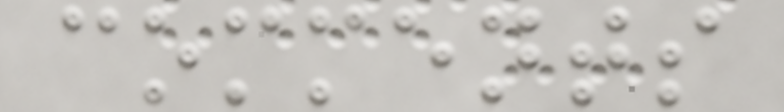comments
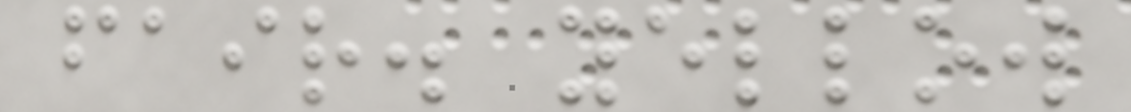fair. yellow
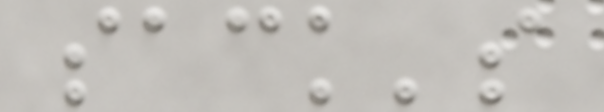sack's
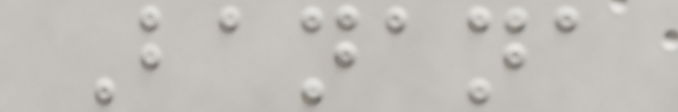Banana
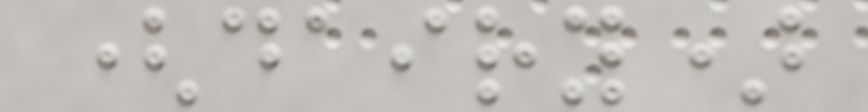(dairy)
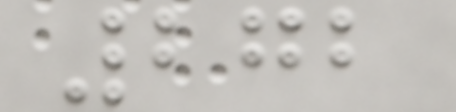272
